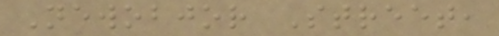Newobjor Street,
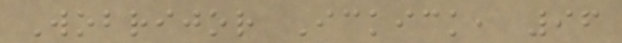Wobrijor Ickick, 96
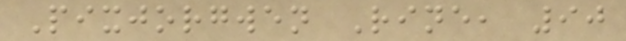Pixjorgwen Rine, 90
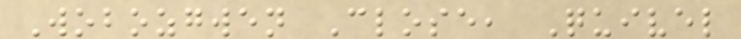Wobozgwen Close, Quivel
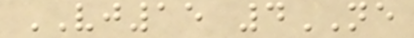VJ15 4NE
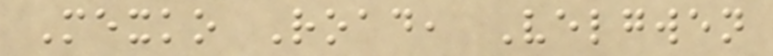Mexko Road, Velgwen
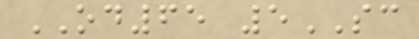OD65 5SC
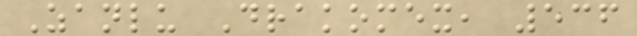Zanlu Drakomex, 536
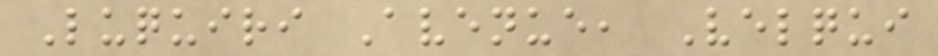Luquiri Avenue, Velqui
